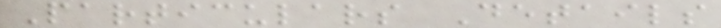Particulars Details
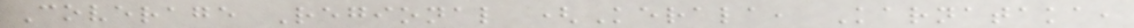Coverage Regional (Kerala, Karnataka,
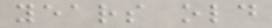years old
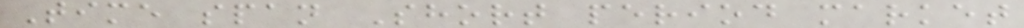Time span Short period market
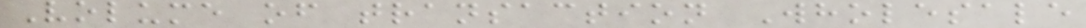Volume of transaction Wholesale
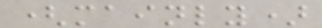(mainly)
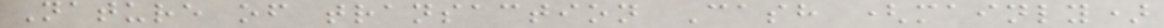Nature of transaction Cash (mainly)
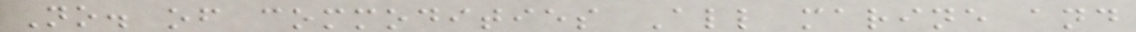No. of commodities All marine and
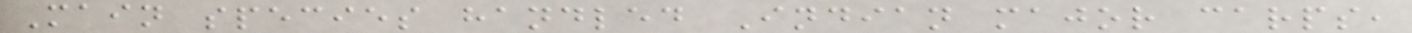Main species handled Indian major carps,
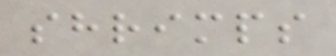shrimps
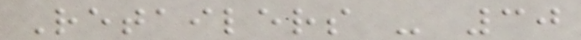Retailers - 30
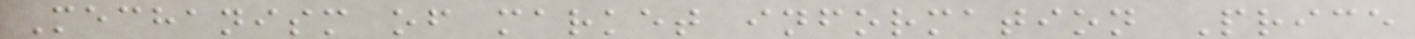Mechanism of market information Price
